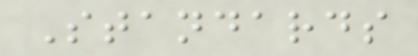Standards
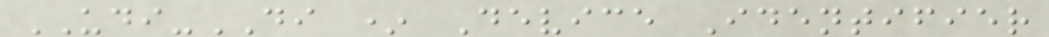UDI-DI * Device Identifier
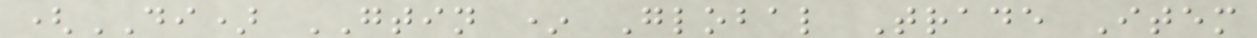(DI) GTIN * Global Trade Item
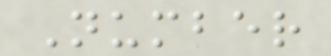Number
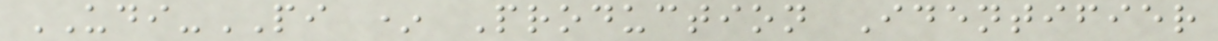UDI-PI * Production Identifier
